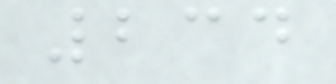234
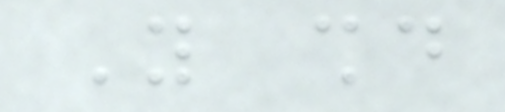You should
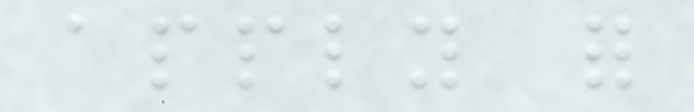apply for
